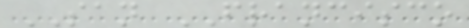SAN FRANCISCO
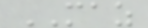MAZ
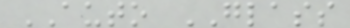AUTO GLASS
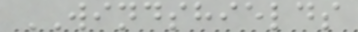WINDSHIELDS
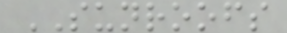SUNROOFS
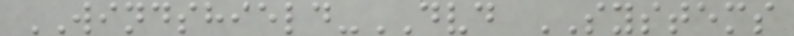WINDSHIELD-DVD SYSTEMS
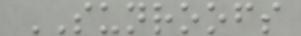SUNROOFS
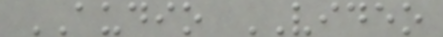AUDIO VIDEO
